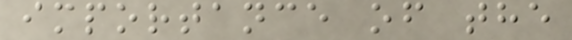importance of the
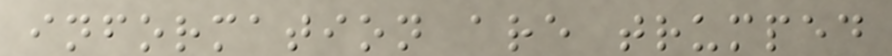information are trumped
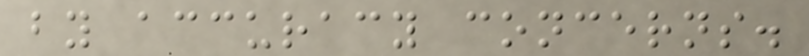by accuracy concerns.
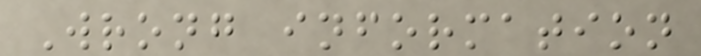Wrong information
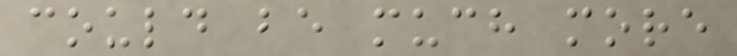could be much more
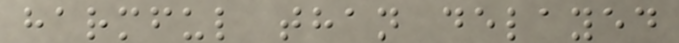harmful than delayed
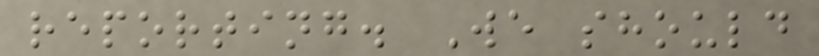reporting. We should
